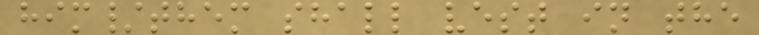him/them shall vest in the
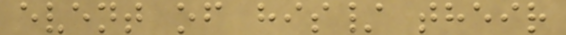event of his/ their
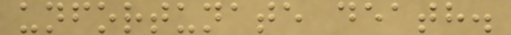unfortunate death.
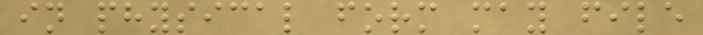in physical form may file
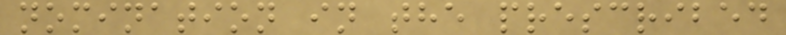nomination in the prescribed
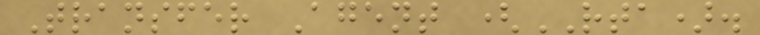Transfer Agent (RTA).
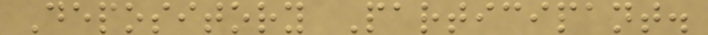Depository Participant.
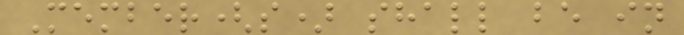Member(s) shall be in
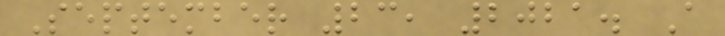September 23, 2021. A
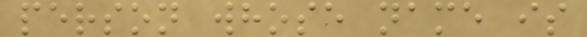person whose name is
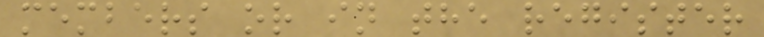members or in the register
